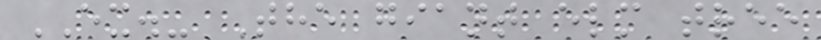EX.- The giant elm tree
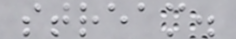stream.
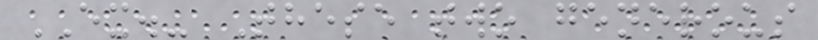EX.- These two generous
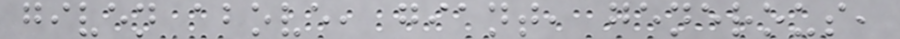given above, giant, generous,
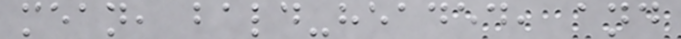mean, bald-headed, and
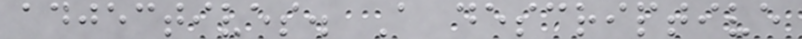adjectives. A descriptive
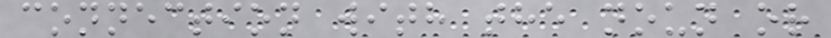connection with the noun or
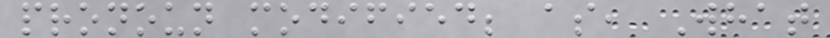pronoun modified; as, What
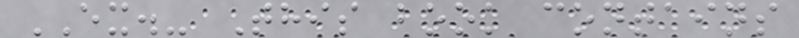EX.- This book contains
